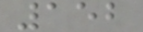152
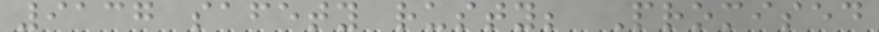9137 safety rusty; Promised
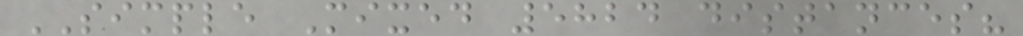SIMPLE Mixed 5824 distances?
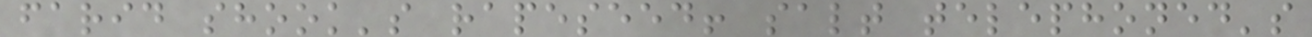farid shook's rapeseed! salt telephoned's
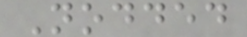Nodded
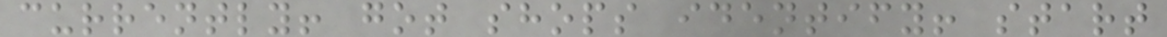currently! got shops identify! start
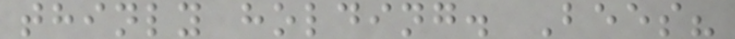thinly holding. Bees?
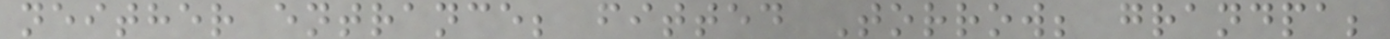neither entrance; fitted Torrow; grandpa;
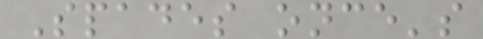Spades once's
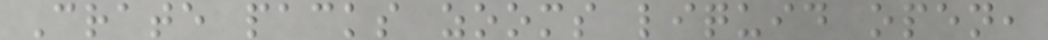Crate packs zooms liquid open,
